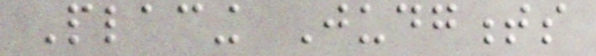Placing Judgments
